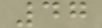47
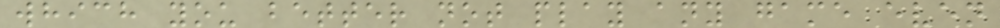which you better not play any game even
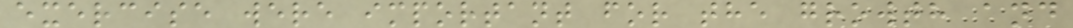exercise were important for the growth and
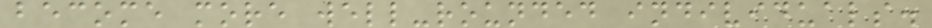become more well-rounded individuals.
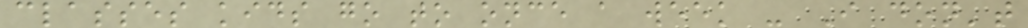classes kids go to once a week - I don't
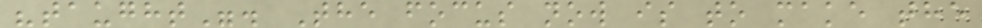"taught". The focus now is to make the
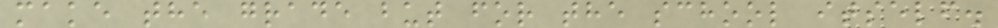make the grade but for the school itself.
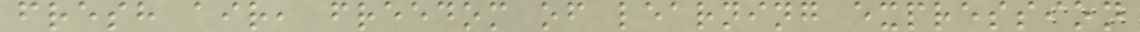fresh air, freedom of learning expression
